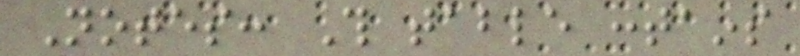Notes: This table contains
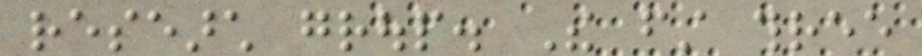research group. The first three
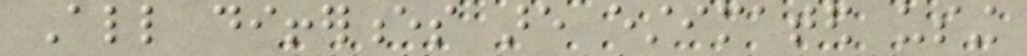All differences are estimated using
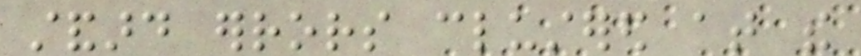standard errors clustered at the
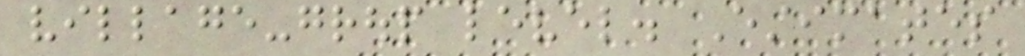village-group level. Estimates
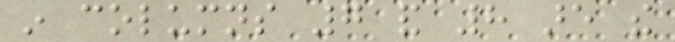in columns 7 and 8 are the
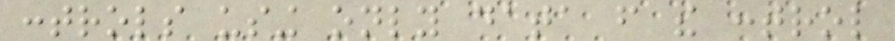controls using only data from the control
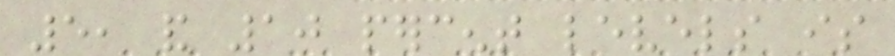5, and 10 percent levels is
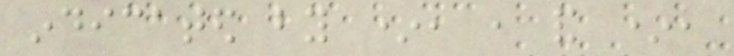indicated by *, , and *,
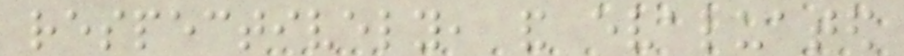respectively, and evaluated
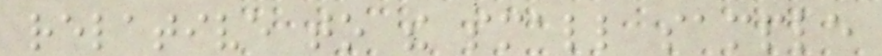relative to the small sample
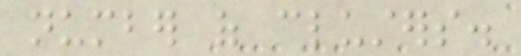number of clusters.
